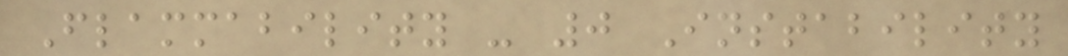Flammability - 0 Instability
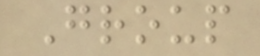Group
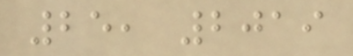25, 2019
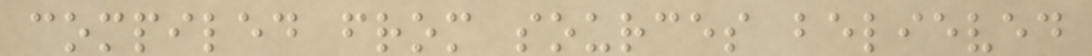compiled from sources believed
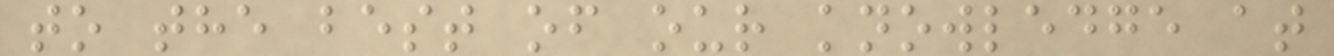to the best of our knowledge at
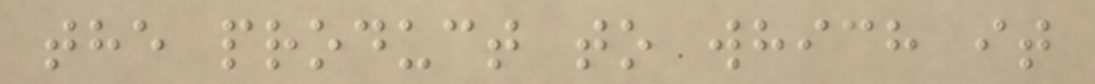the product to which it
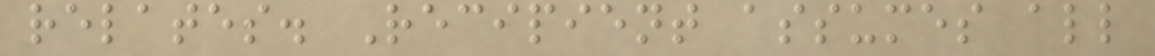relates. Recipient assumes all
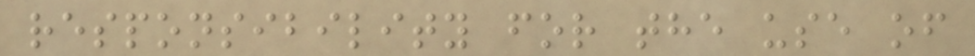responsibility for the use of
